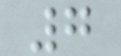7
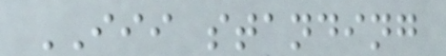III standing
